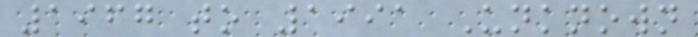1967 to 1991 Unknown
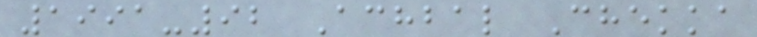1991-92 Achbal Chekka
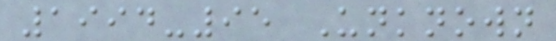1994-95 Unknown
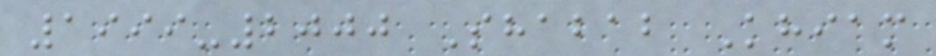1999-2000 Shabab Khiam
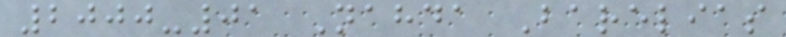2000-01 Nahda Barelias
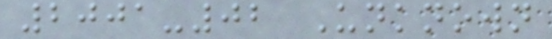2001-02 Unknown
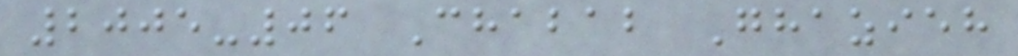2005-06 Chabab Ghazieh
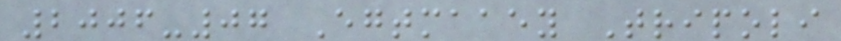2006-07 Egtmaaey Tripoli
